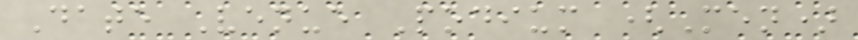Date Venue Podium (Men)
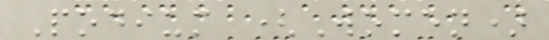Podium (Women)
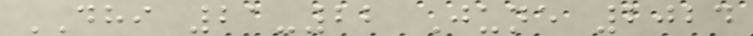DHI 21-22 June 2024
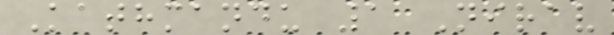Kathmandu 1 Nirav
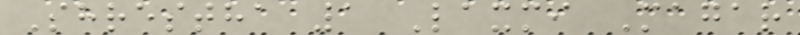Shrestha 1 Laxmi Magar
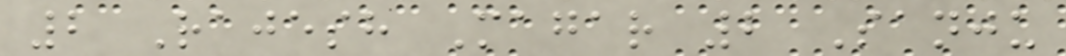2 Rajesh Magar 2 Sanju
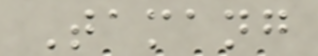Tamang
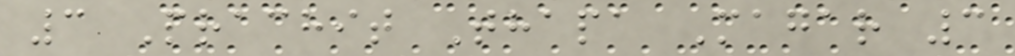3 Prachit Thapa Magar 3
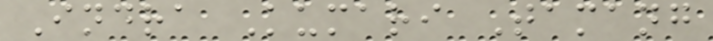Indra Kumari Tamang
